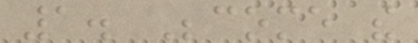1. Become the
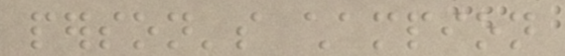person's champion
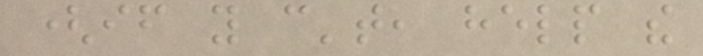(if you can't, help the
